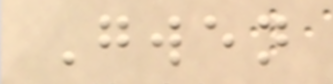Gwen
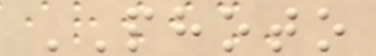PHOTO
